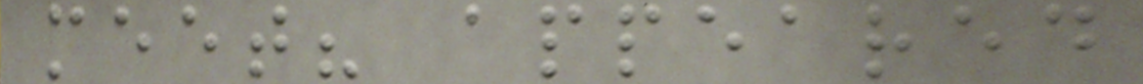meet? appeared
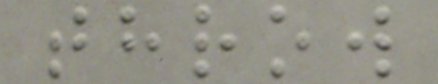throw
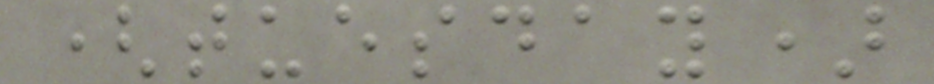(tuesday)
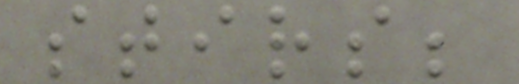stirs;
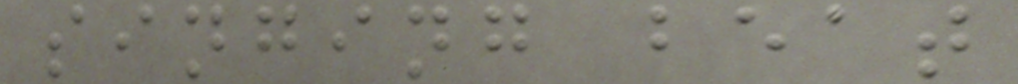singing beat
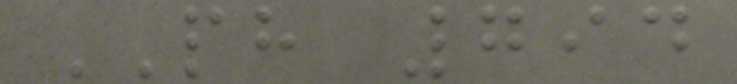PH 794
